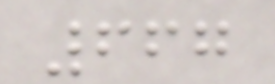667
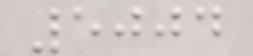5004
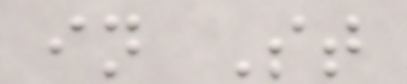in St
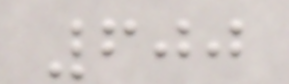600
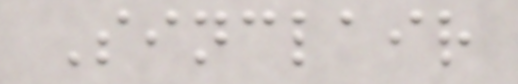Sinclair
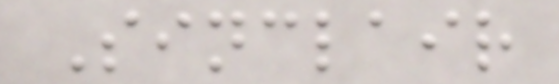Sinclair
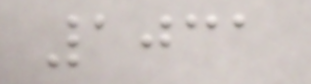1031
